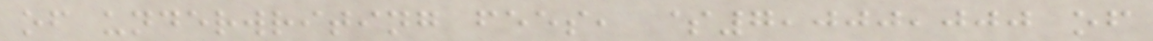of underwriting fees, $7,000,000 of
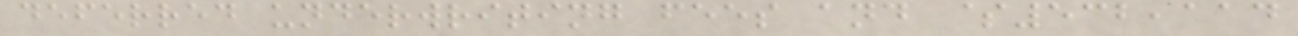deferred underwriting fees and $532,114
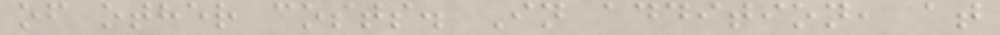of other costs. In addition, at
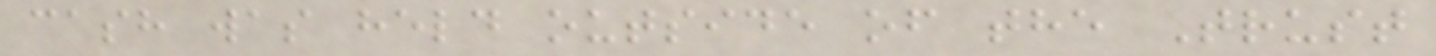cash was held outside of the Trust
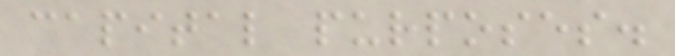capital purposes.
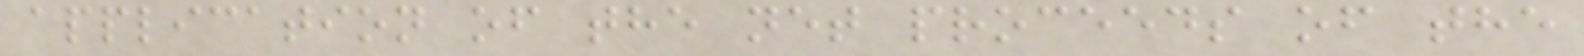application of the net proceeds of the
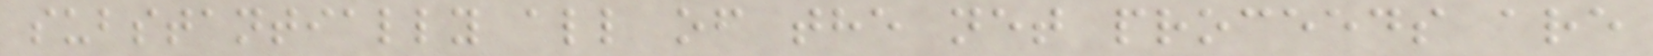substantially all of the net proceeds are
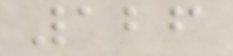126
